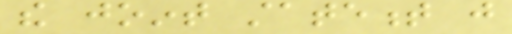the joint statement just
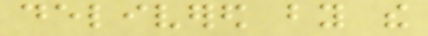delivered by the
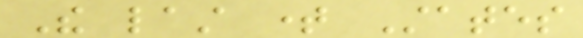The last time States
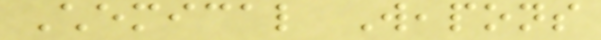Chemical Weapons
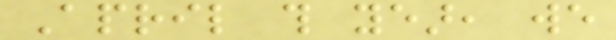April this year, we
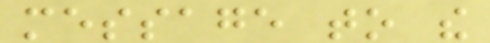message to the
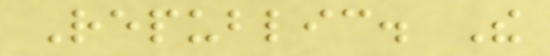Republic. The
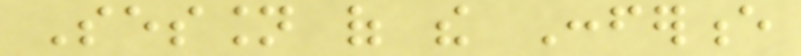Session of the Conference
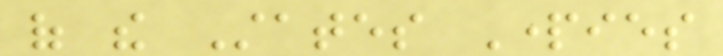of the States Parties
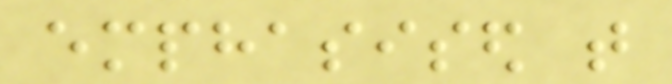emphasised that
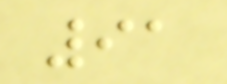91
